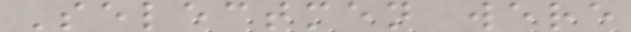Selectmen were
